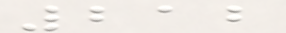212
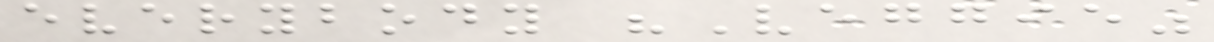everybody "Veggie"
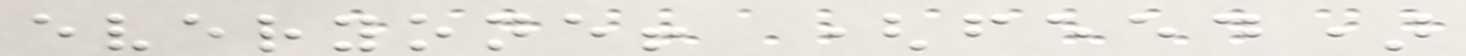everyone! (feed)
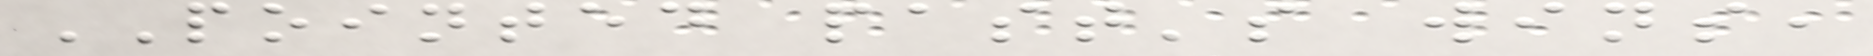POINTED past's wins,
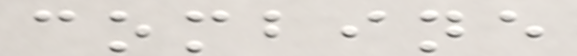combine
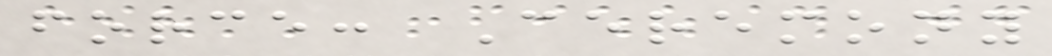force: Ceremony
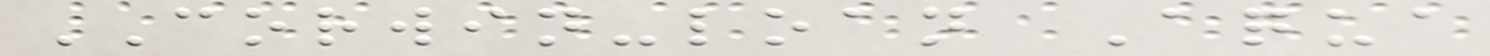CORWIN-loan Aqua
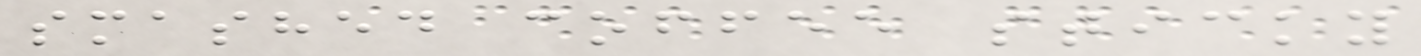smashed coffee sticky
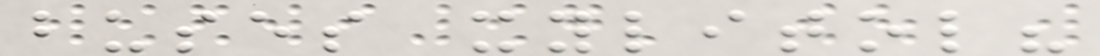buses xylitol?
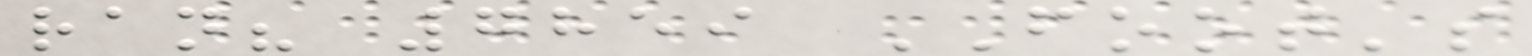ran? 7859 FOOT's
